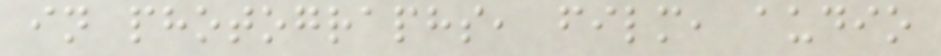in photographs, film, audio
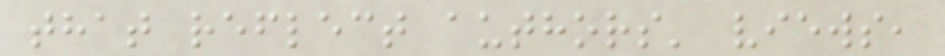that reflect authors' views,
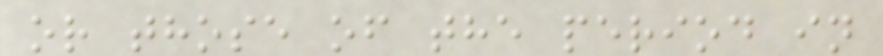or those of the period in
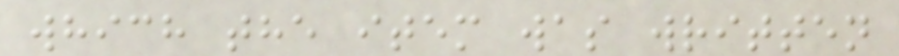which the item was written
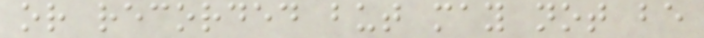or recorded but may not be
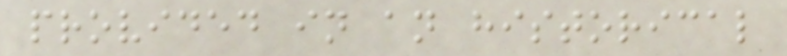provided in an historical
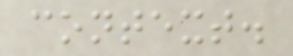context.
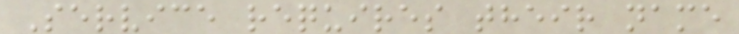Service requires their name
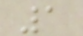1
